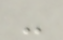-
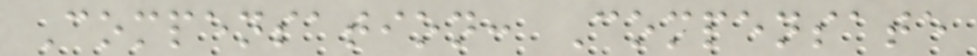Compensation: Compensate
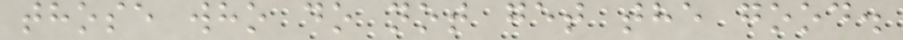those who do not get the good.
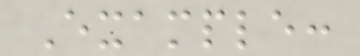Example:
